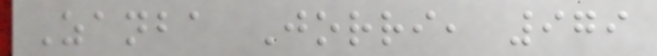Zanba Jorri, 979
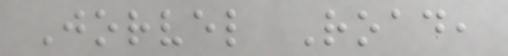Jorvel Road,
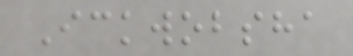Ickwobsha
